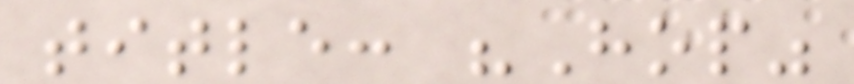title: "Hop"
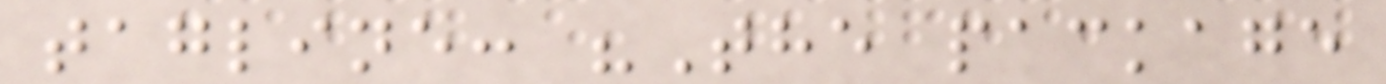tagline: "The package
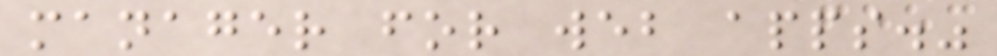manager for web apps."
